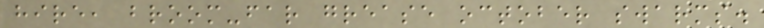hire, broom-far grease october swarms.
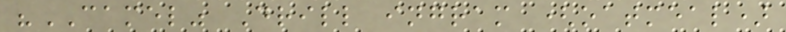"CAMEL" Drill ingram (oatmeal)
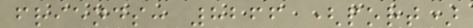friends: 8266 (port)
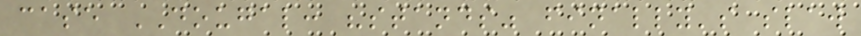case DOUGAL: "stands" finally's slaw
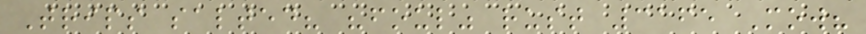Trips salted? "foul" rust 3165 Mow?
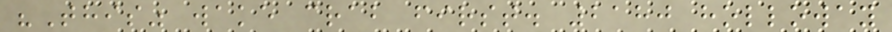"This" wake crab first. 2180 holloway
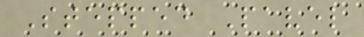Stepped Pavel
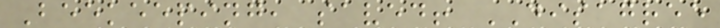Beekeeping, saved! DISAGREE
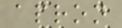apron
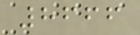8666
